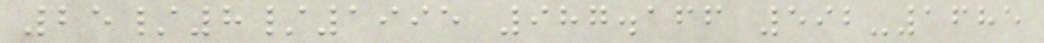25/8/1995 987.166 592-1685
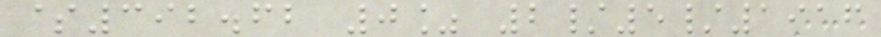$392.62 0% 2/5/1916
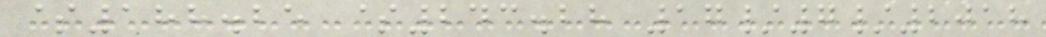$188.25 $243.28 17/7/2018
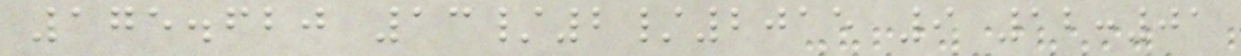175.620 13/2/2015 9 12:01
